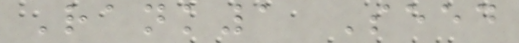Rank1 Seed
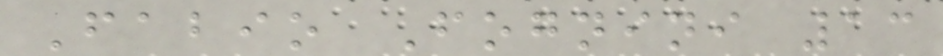Fabio Fognini 13
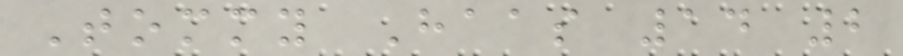Tommy Haas 14 2
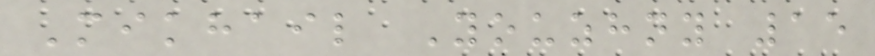Mikhail Youzhny 15
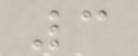3
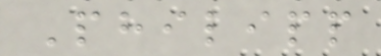Philipp
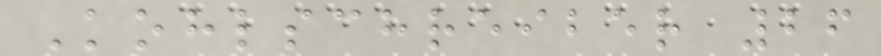Kohlschreiber 26
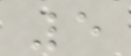5
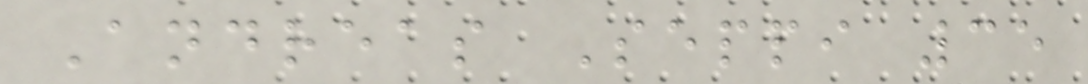Andreas Seppi 35
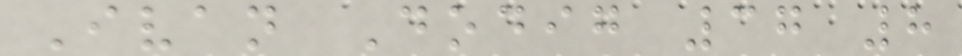Ivan Dodig 37 8
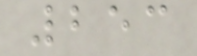253
